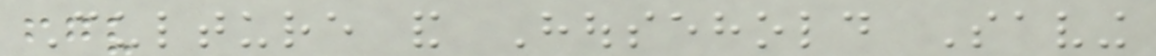Culture and Household Saving
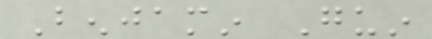Benjamin Guin
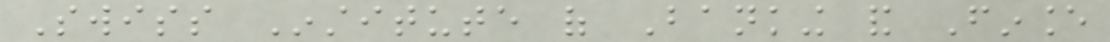Swiss Institute of Banking and Finance
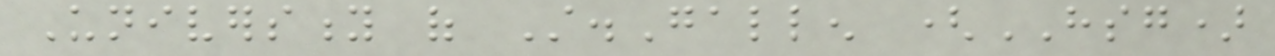University of St.Gallen (HSG)
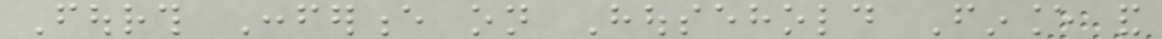Fourth Conference on Household Finance and
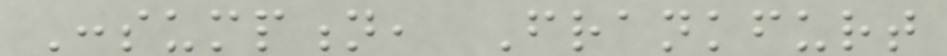Consumption, Frankfurt
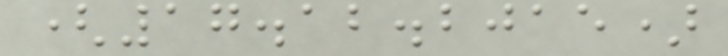(17.12.2015)
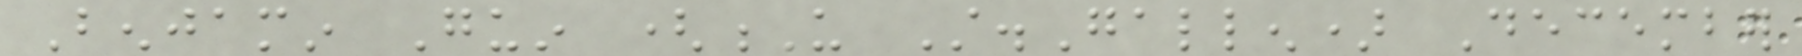Benjamin Guin (U St.Gallen) December
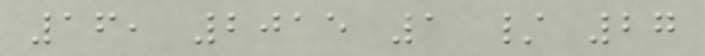16, 2015 1 / 27
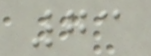73
